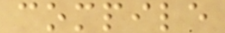compile
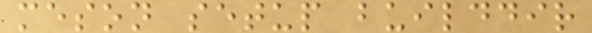meson setup builddir
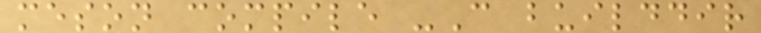meson compile -C builddir
